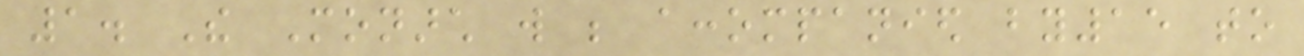1. The Monarch will be accompanied by15 to
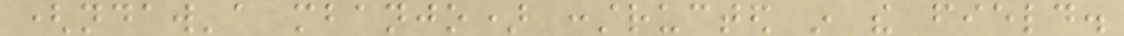(ndaw'a mbanjo) constructed in the field.
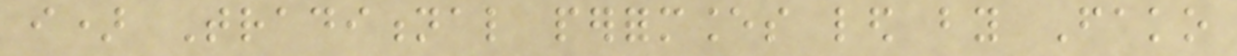i) Traditional performances led by Fako
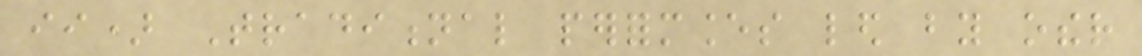ii) Traditional performances led by other
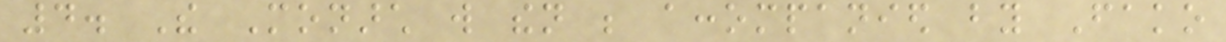4. The Monarch will then be accompanied by Fako
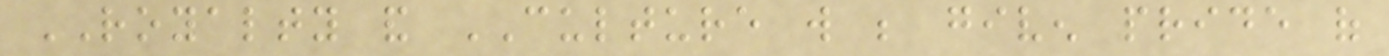ROYALTY and CULTURE will be given pride of
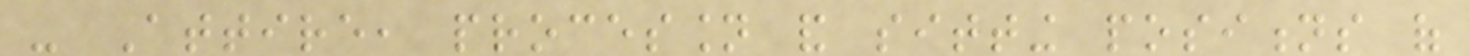- Attire, procession and sitting positions of
